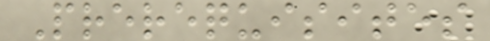Prerequisites
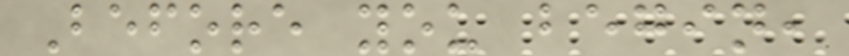Before you begin,
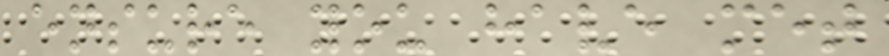ensure you have met
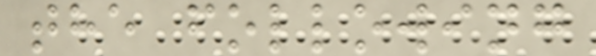the following
